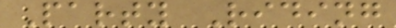Party Riding
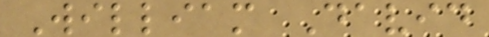William David
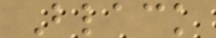Black
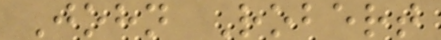John Robert
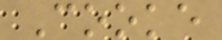Cooke
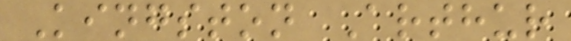Kingston Arthur
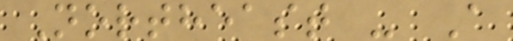Northeast - A
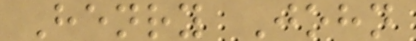Henry John
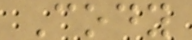Cody
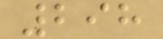298
